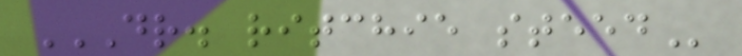DR. RITCHIE STEED
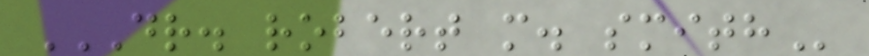DR. ROBERT M. SMITH
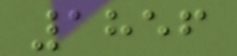1856
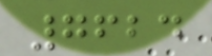7624
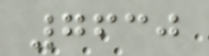7630
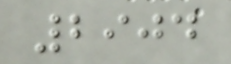2904
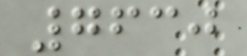7630
